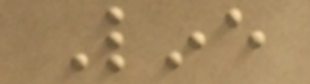Line
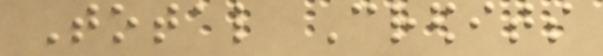Total Credits
